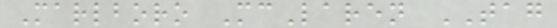Marlboro McLaren TAG
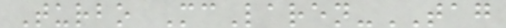Turbo McLaren-TAG
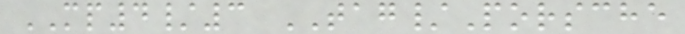MP4/3 TAG/Porsche
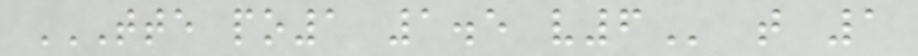TTE PO1 1.5 V6 t 1
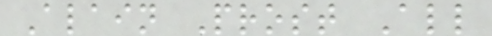Alain Prost All
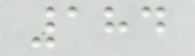184
